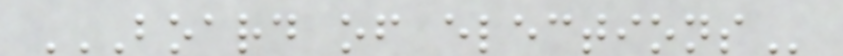BOARD OF ELECTIONS
